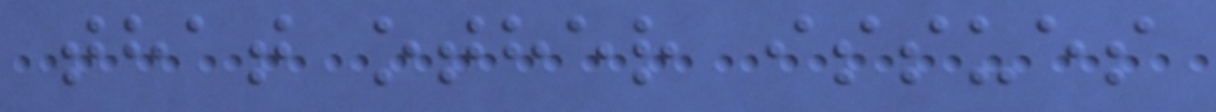that other issues
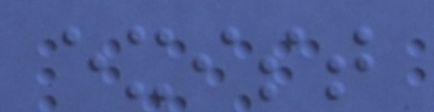exist
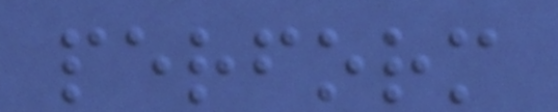perform
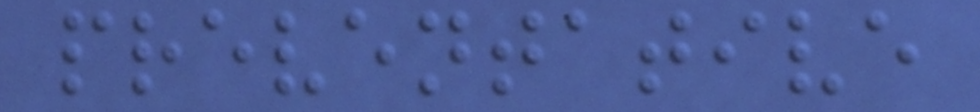preventative
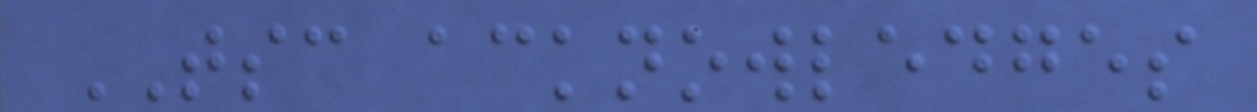TSC acknowledges
